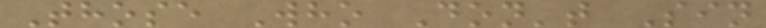Those Who Don't Sin
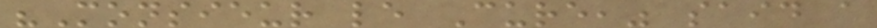"Monsieur le Cure," said a
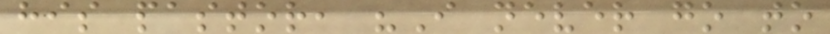his pastor, "I never go to
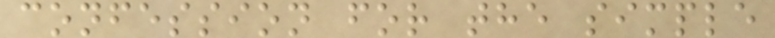confession for the simple
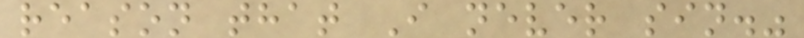reason that I never sin."
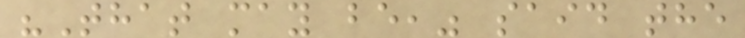"That may be," said the
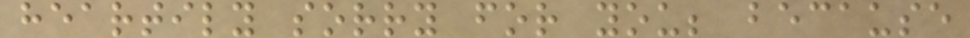heartily sorry for you; because
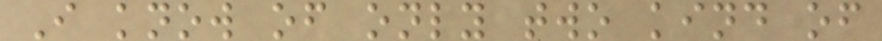I know of only two kind of
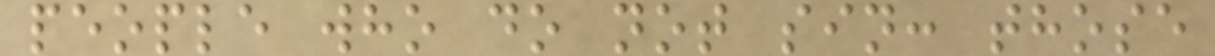people who do not sin: those
